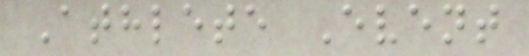Athlete Event
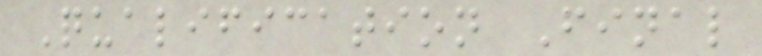Qualification Final
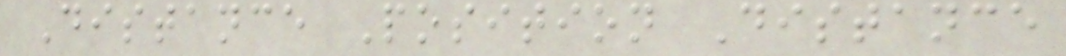Distance Position Distance
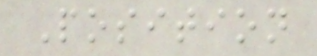Position
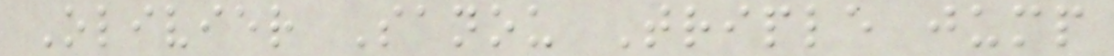Olivier Sanou Triple jump
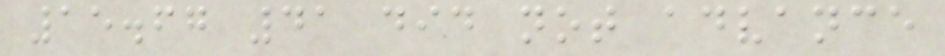15.67 41 did not advance
